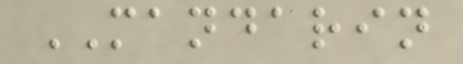MANDARIN
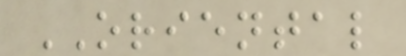ORIENTAL
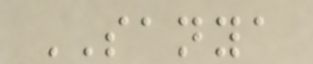SANYA
